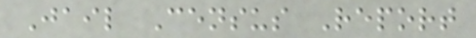Jail Census Report
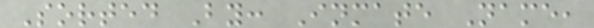Sorted By: Inmate Name,
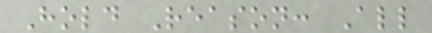Hold Reason: All
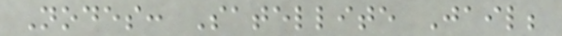Nodes: Satellite Jail;
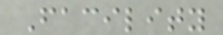Facility
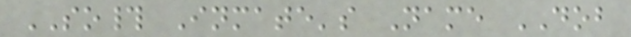SO# Inmate's Name DOB
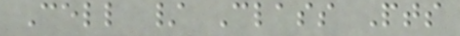Cell / Class Pts
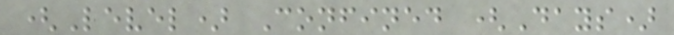(Level) Confined (Days)
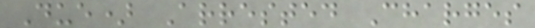Due) Arrested Charges
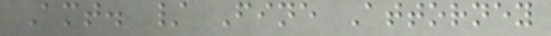Amt. / Fine Attorney
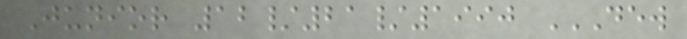Junior 12/21/1990 DEW
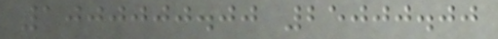1000000.00 25000.00
